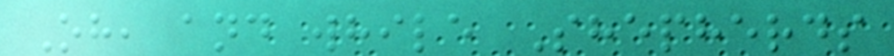Oh, and while Shepherds
